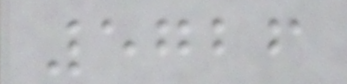5726
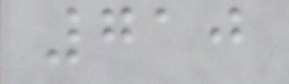710
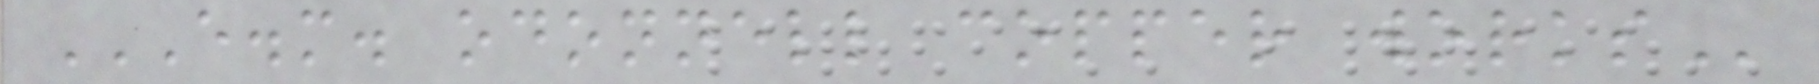E.M. ODONNELL COPPER WORKS
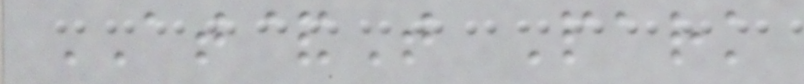AT&T Park
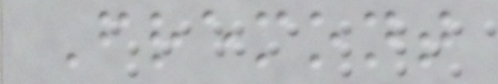Fremont
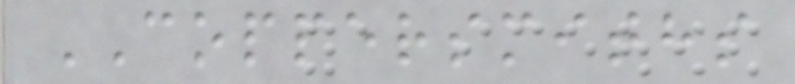COPPERSMITHS
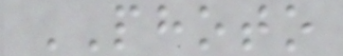PHOTO
